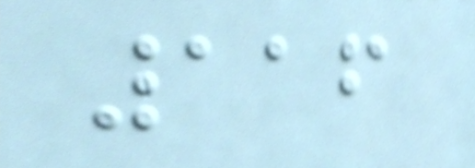116
